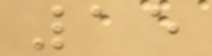15
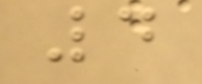4
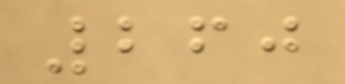260
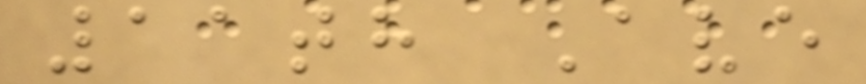11th Ave
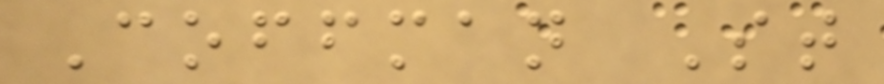Coffman St
